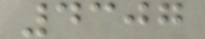4307
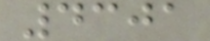4301
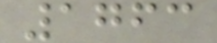1763
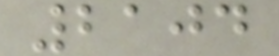2104
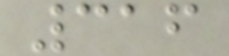316
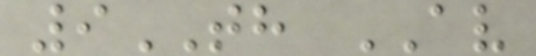9TH AV
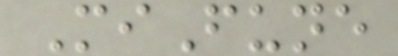MiFune
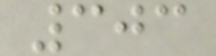303
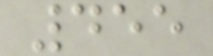455
